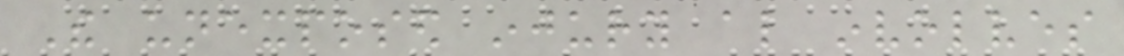The unexposed injury also involves
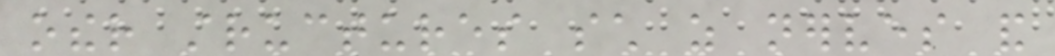other structures such as nerves and
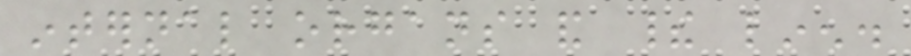internal organs and their linen.
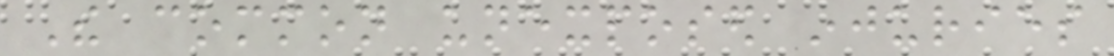The common unexposed injuries
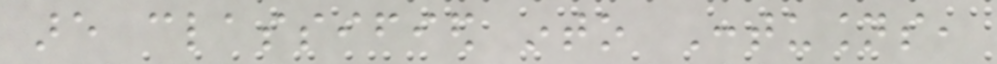are classified into Contusions,
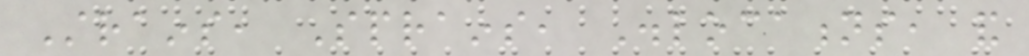Strains, Sprains, Dislocations, and
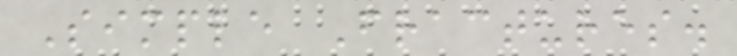Simple Fractures.
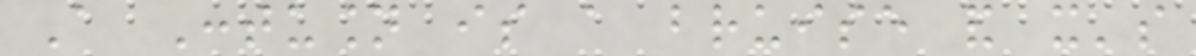A Contusion is a bruise and it's
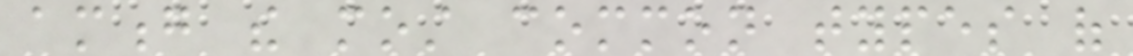among the most common types of
